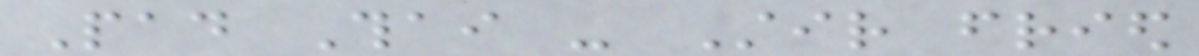Pad Thai - Stir fried
